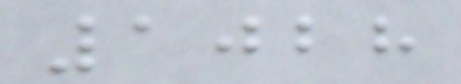1028
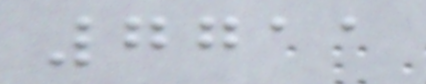7711
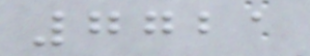7721
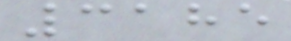3185
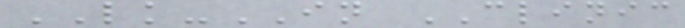LK-IN CLINIC
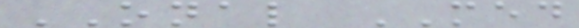ONAL MED
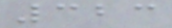323
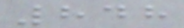848
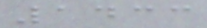1433
